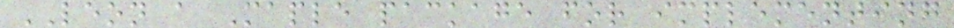LEON a Maple package for implementing
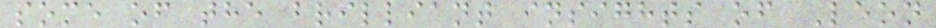some of the brilliant insights of Leon
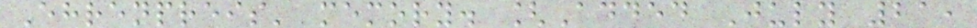Ehrenpreis' memory. [Added July 21,
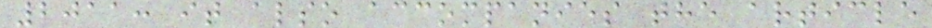2011: it also accompanies the article
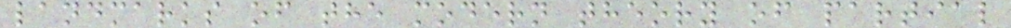landmarks of the modern theory of partial
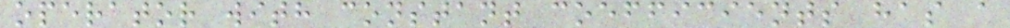operator with constant coefficients has a
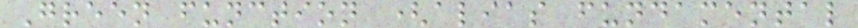Green function (alias fundamental
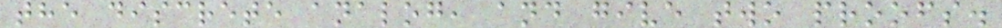the discrete analog, and give two proofs.
